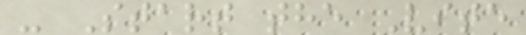- Start the Vite
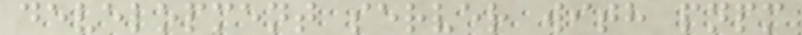development server with pnpm
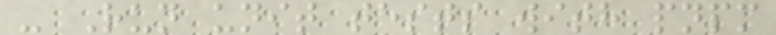- Run unit tests with pnpm
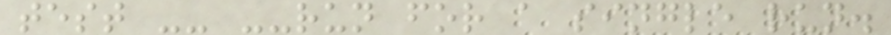test -- --run for a single run.
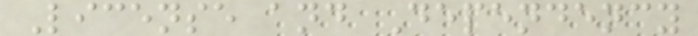License and Dependency
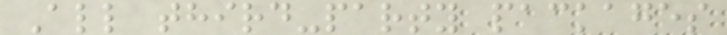All third-party packages
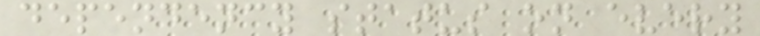dependency status on every
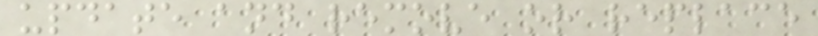update and remove or replace
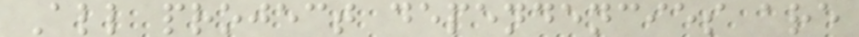All project dependencies are
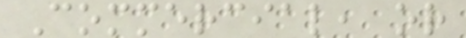Commercial, or
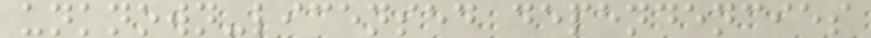unknown-licensed dependencies
